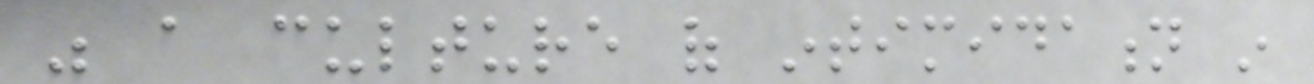was a culture of intimidation in
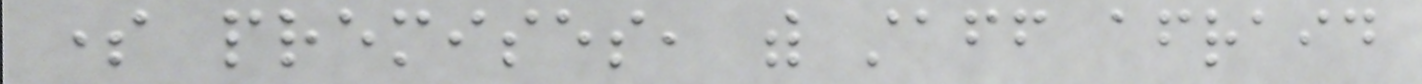some premises, with staff afraid
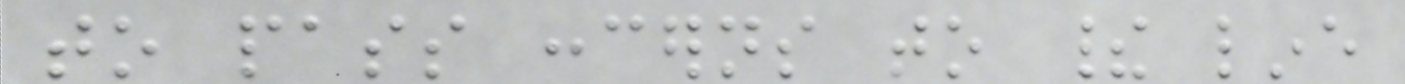to pass concerns to their line
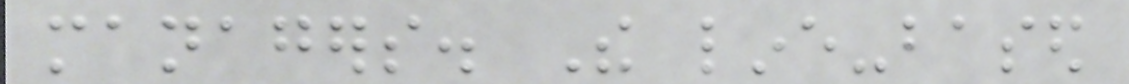managers. The line-based
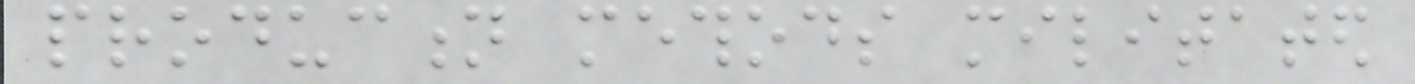production methods militated
